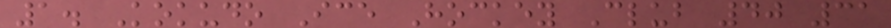1. Kokudo Ice Hockey Club 40 31
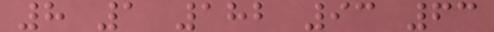8 1 182 93 63
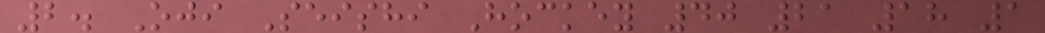2. Oji Seishi Hockey 40 21 18 1
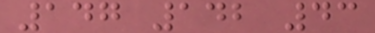147 142 43
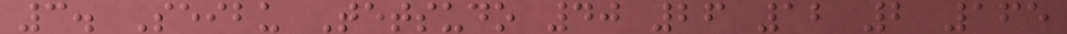3. Seibu Tetsudo 40 26 12 2 165
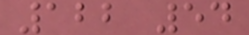122 54
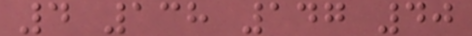4 138 147 40
